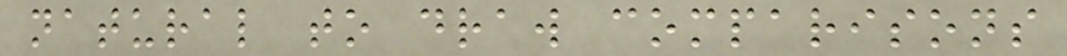natural to draw comparisons
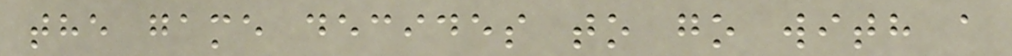the game decides to go with a
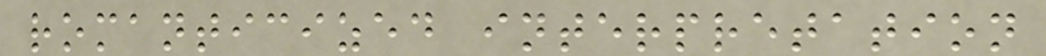romanticized interpretation
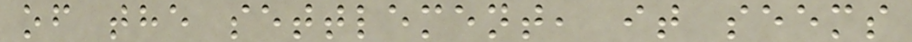of the settlement, it seems
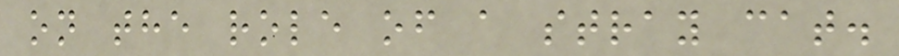on the role of a stray cat.
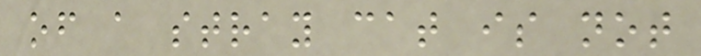of a stray cat is not
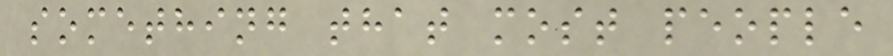something that most people
